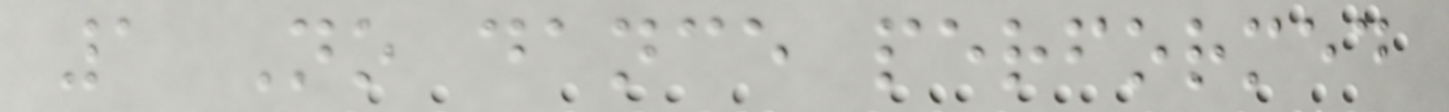1 No dance performed
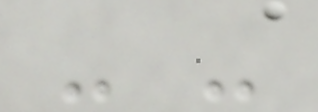- -
